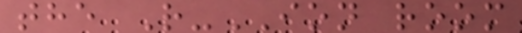the R-ION room
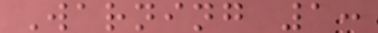Warning 1:
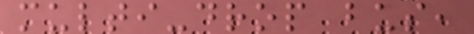multi-drop bus,
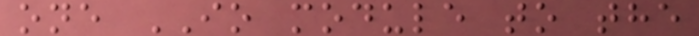one IO module to the
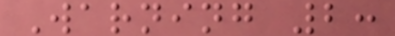Warning 2:
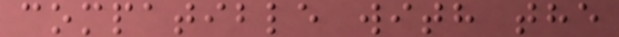compatible with the
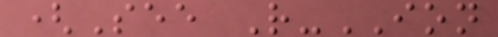(See R-ION
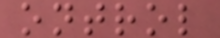ontrol
